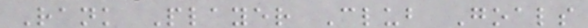Rank Player Club Goals
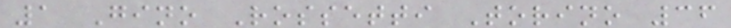1 Gino Rossetti Torino 36
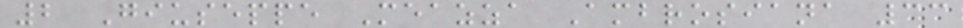2 Giuseppe Meazza Ambrosiana 33
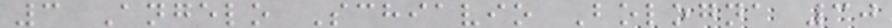3 Angelo Schiavio Bologna 30
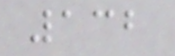132
